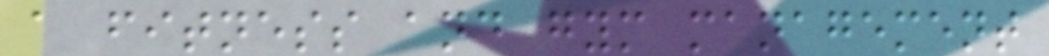a fitness and gym management
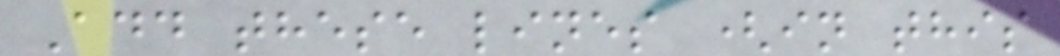Add these lines (in this
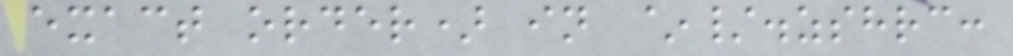exact order) in ~/.zshrc:
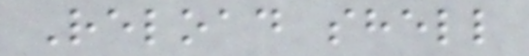Reload shell
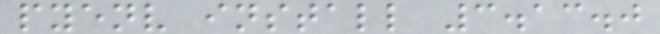pyenv install 3.13.0
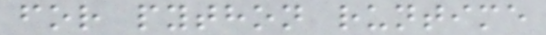for python runtime
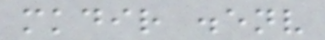mkdir .env
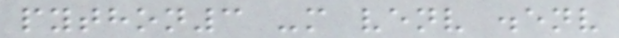python3 -m venv .env
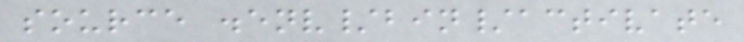source .env/bin/activate
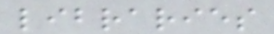libraries
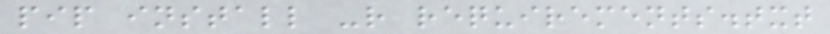pip install -r requirements.txt
